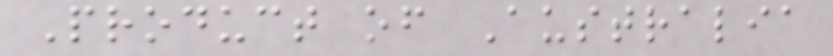Product of Australia
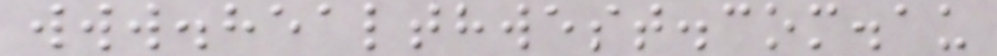www.healthwest.com.au
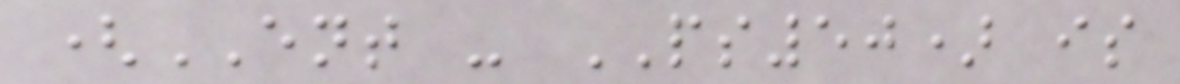(ENT - PS50) is
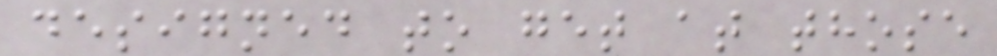designed to get at those
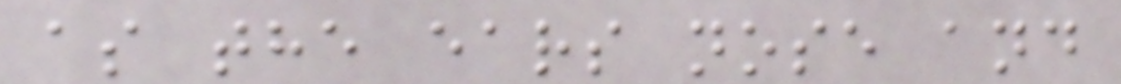as the ears nose and
